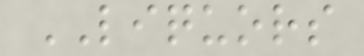LIQUORS
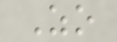Zo
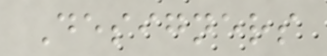Designers
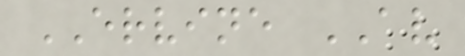ERVINE AV
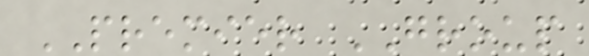PREMIER GROUP
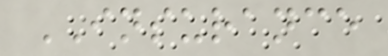INSURANCE
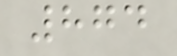874
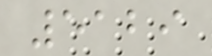5129
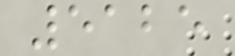5125
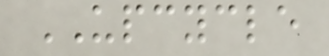UPCYCLE
